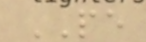PE
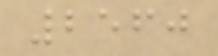2560
